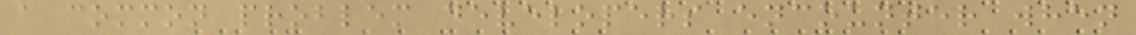a common problem developers encounter when
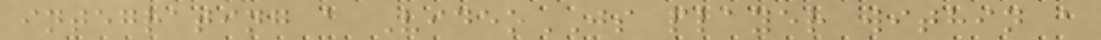integrating a VideoJS player within a
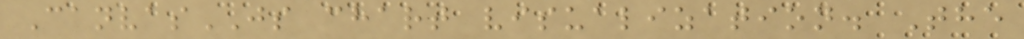CanvasJS chart visualization. The
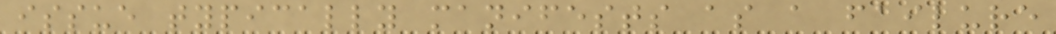issue typically manifests as a failure
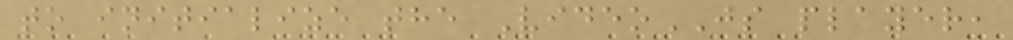to initialize the VideoJS player,
